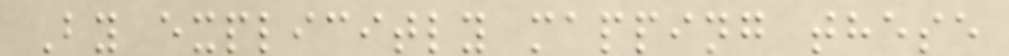By explicitly mapping these
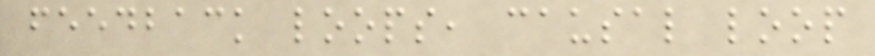feedback loops, causal loop
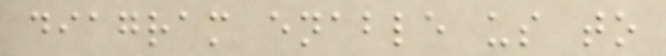diagram enable us to
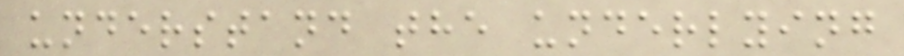understand the underlying
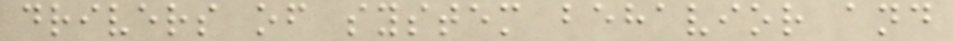drivers of system behavior and
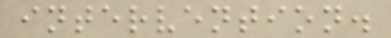intervention.
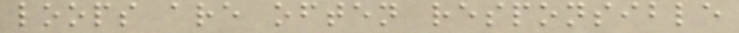loops are often responsible
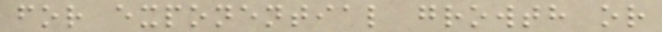for exponential growth or
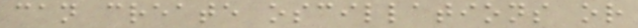can create oscillations or
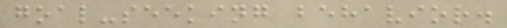goal-seeking behavior.
